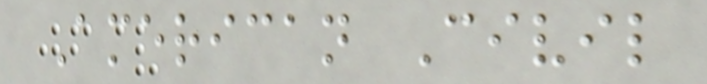American Civil
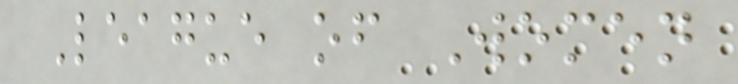League of Women
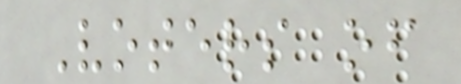Voters of
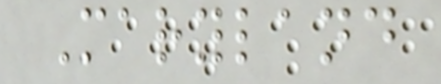Maryland
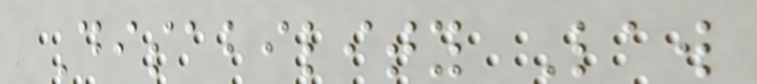Disability Law
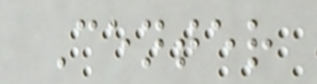Center
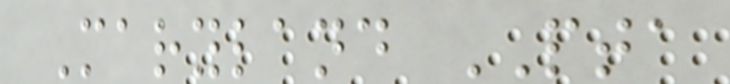Maryland PTA
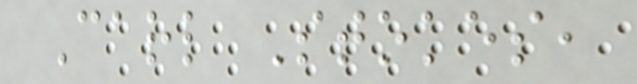Carl Stokes,
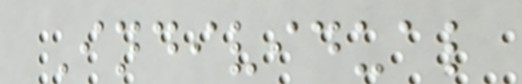Individual
